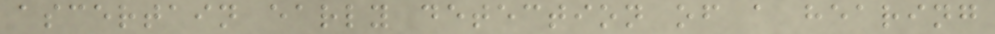ascertain early detection of a hearing
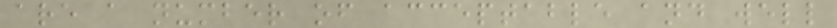are a number of acceptable and well
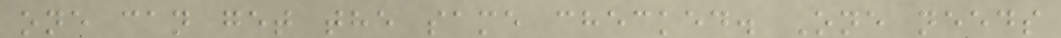one can get the same checked. One needs
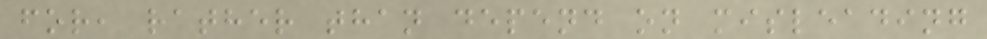for, rather than depend on misleading
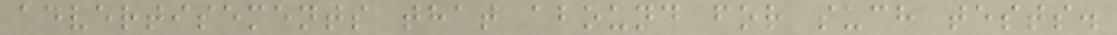advertisements that abound for such tests.
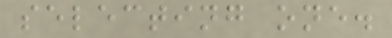selecting one.
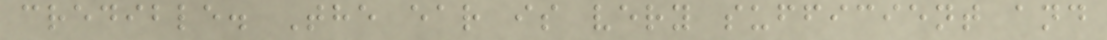credible. The ear is very sufficient and
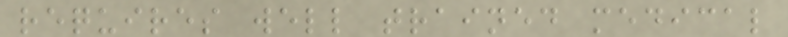requires well trained medical
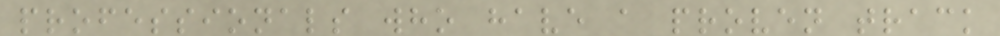professionals who have a proven track
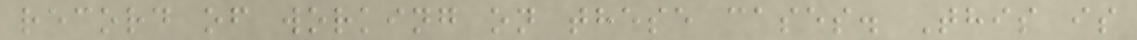record of working on these cases. This is
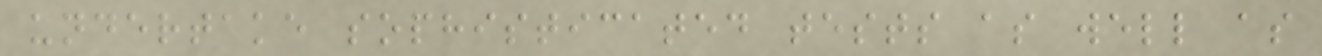undertake sophisticated tests as well as
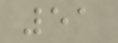51
